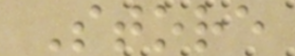Store
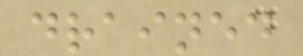drained
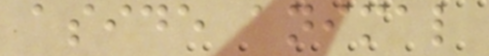aside animal
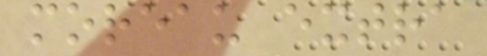moreau extra
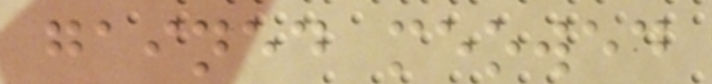gained meowed
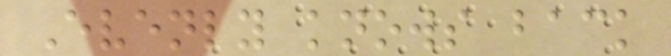Evenly knows back
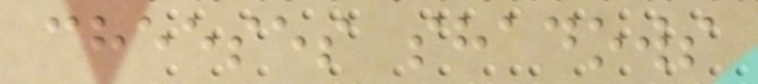cheeses shadows
